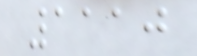1110
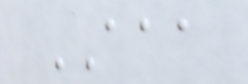AAA
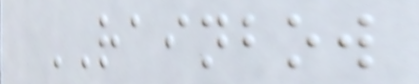RAINBOW
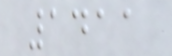1411
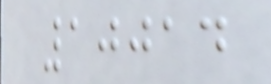10014
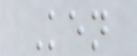Ken
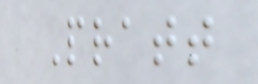Pratt
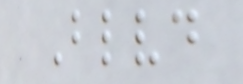Blvd
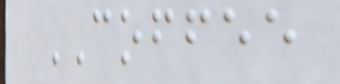COFFEE
